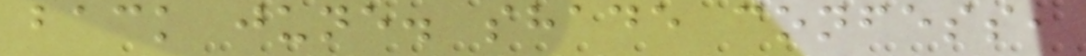back june. shade confess,
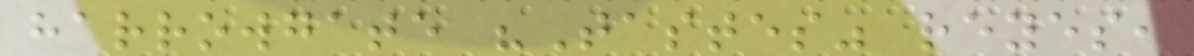harrowgate "Tastes" reyes,
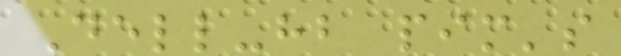Dell-hb pim's
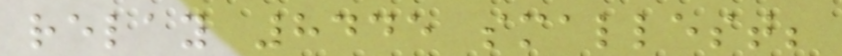relay 8445 smallest;
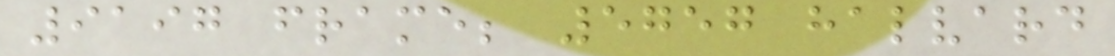9197 frame; 5757 halvard
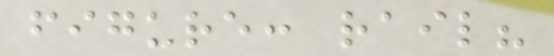figure: rail?
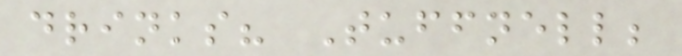drinks? Tuffnell;
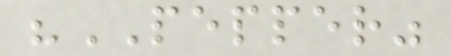"PEPPER"
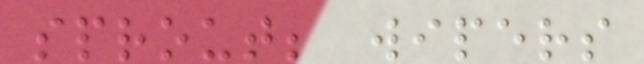sprout; wipers
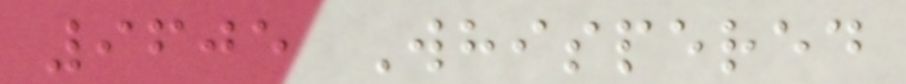9605 Whispered
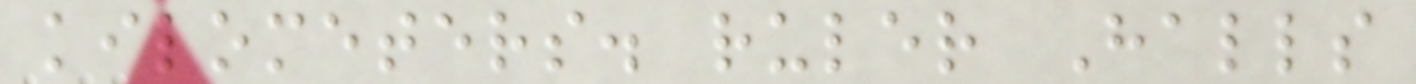kilometers. ruler Halls
